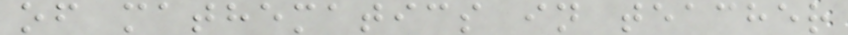of mathematics in teacher
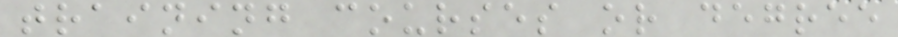training courses or degree
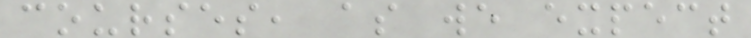courses, as we expect
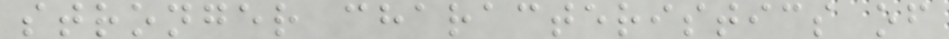stronger characteristics of
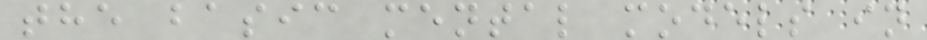the basic mental models in
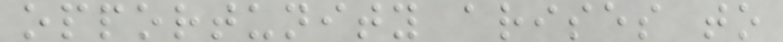opportunity arises to
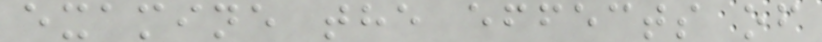examine the effects of
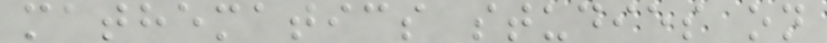mathematics studies on
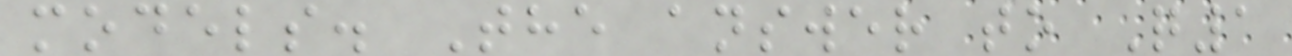models. The answer to Q1
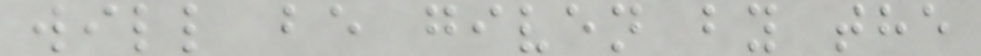will be given by the
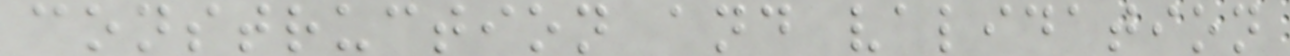construction and validation
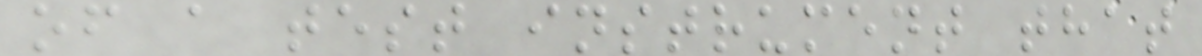of a test instrument that
